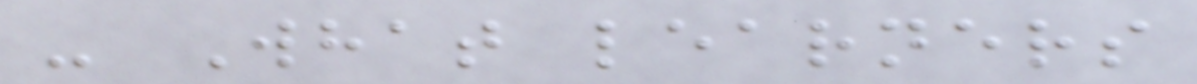- What learners
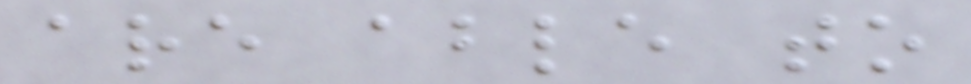are able to
